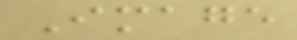Image
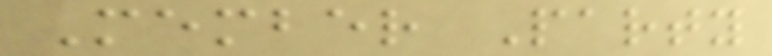Member Party
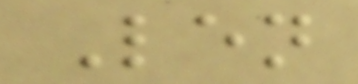Len
